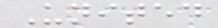United
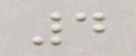4
